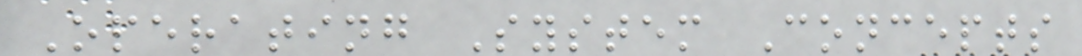Operating System Concepts
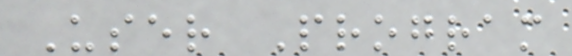User Program
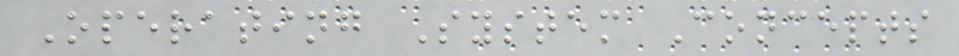Operating System Concepts
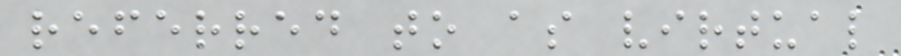referred to as virtual
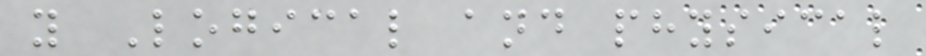y Logical and physical
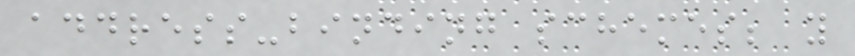address-binding schemes; y
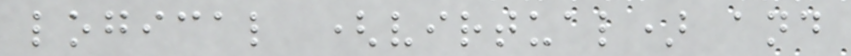logical (virtual) and
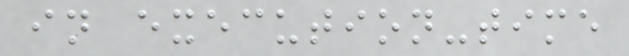in execution-time
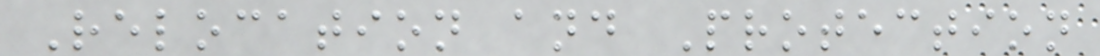Relocation and Protection
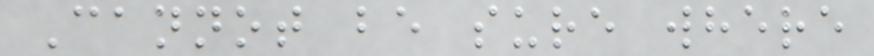Cannot be sure where
